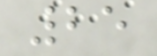25
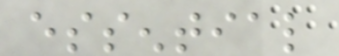essential
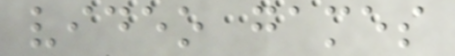video games
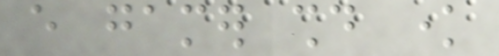every gamer should know
